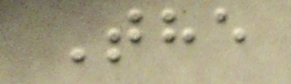The
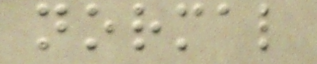normal
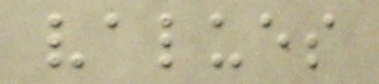values
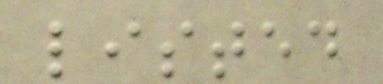listed
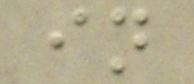in
